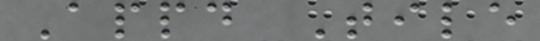Appd Tile
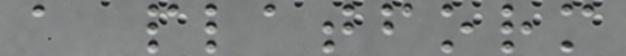a platform
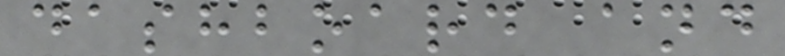dashboard and
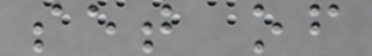set of
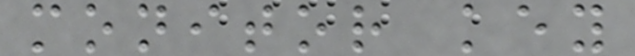monitor key
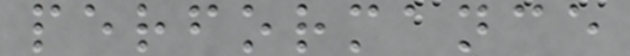performance
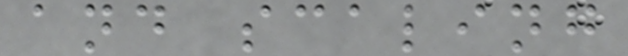and scaling
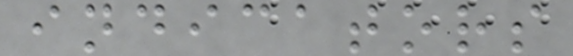indicators
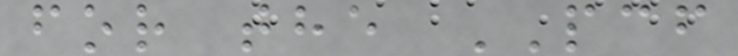for the PCF
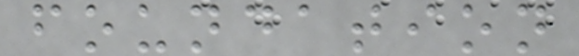foundation
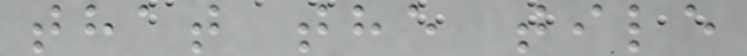that the tile
